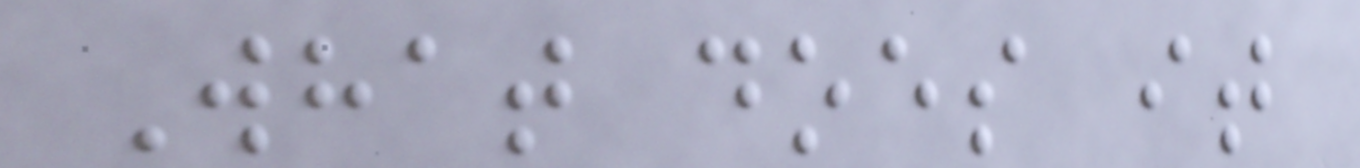What does it
